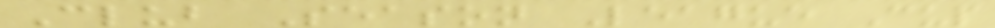Club Season League Cup
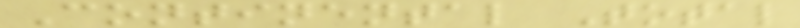Continental Total
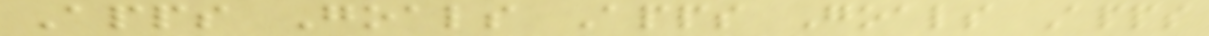Apps Goals Apps Goals Apps
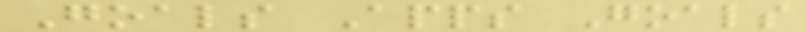Goals Apps Goals
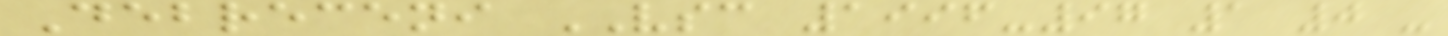Debreceni VSC 1996-97 1 0 -
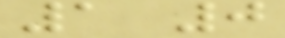1 0
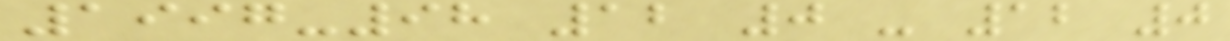1997-98 12 0 - 12 0
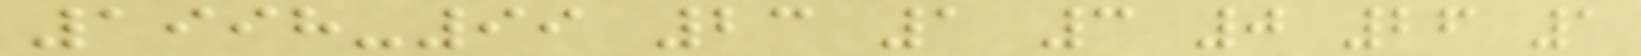1998-99 23 1 3 0 26 1
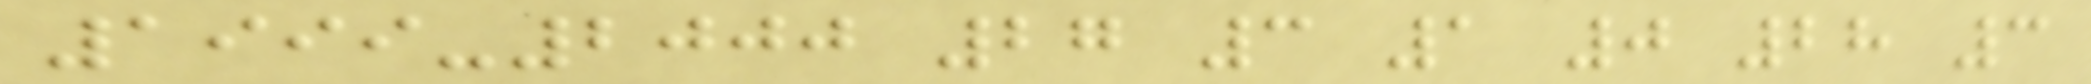1999-2000 27 3 1 0 28 3
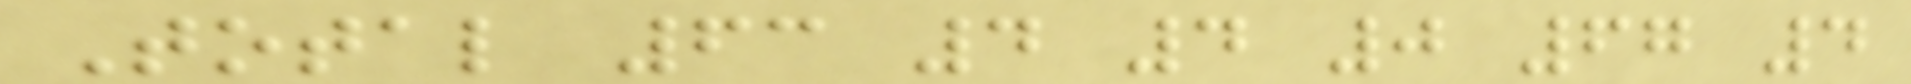Total 63 4 4 0 67 4
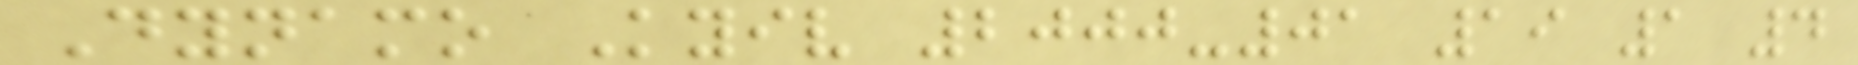Dynamo Kyiv 2000-01 19 1 4
